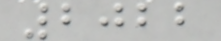2022
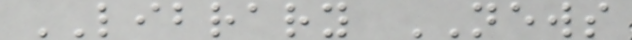LIBRARY NEWS
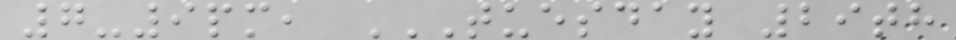7-9pm, TUESDAY 29TH
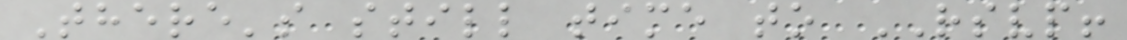There's still time to RSVP!
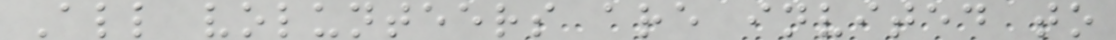All volunteers are invited to
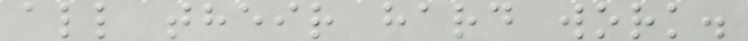all their hard work.
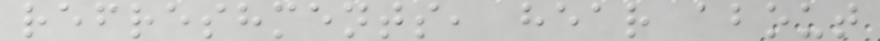refreshments, hear about
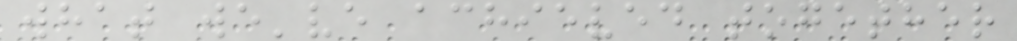what we've achieved together
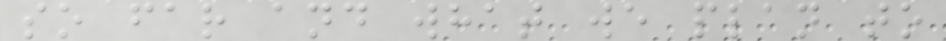so far and what we plan to
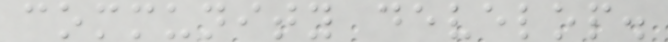community develop.
